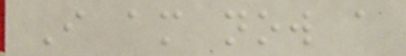I am now a
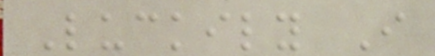Luckily I
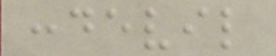:devil
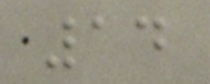14
